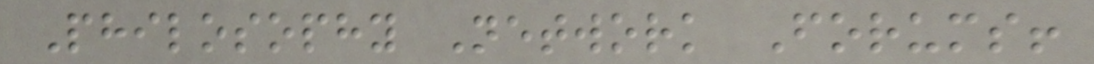Philosophy Network Forums!
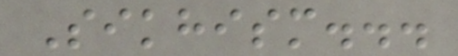Sikhism...
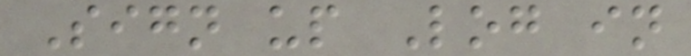Sign up Log in
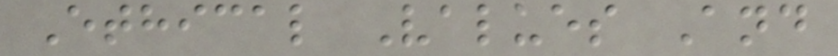Ethical Values And
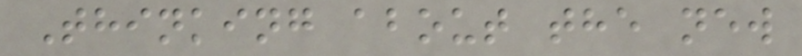Thinking about the new
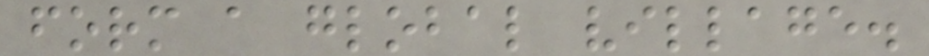form a global village.
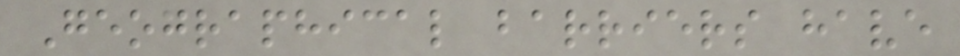Geographical barriers have
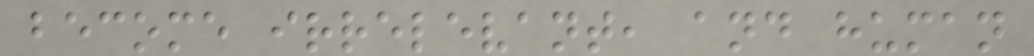become irrelevant, and human
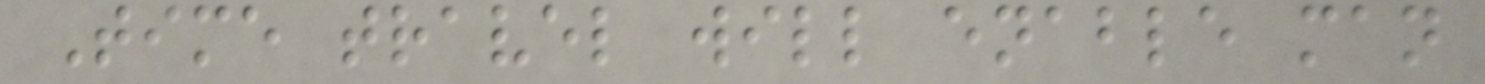Time travel will enable man
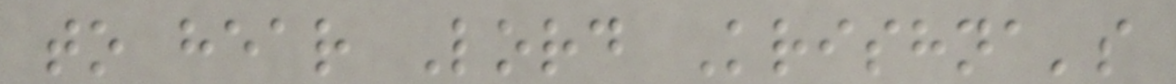to hear Lord Krishna's
